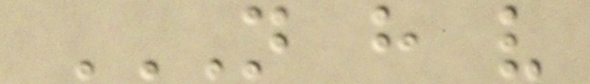N H V
